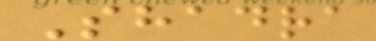Shadra
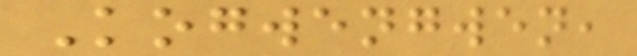Kogwengwen,
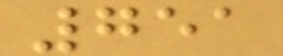751
